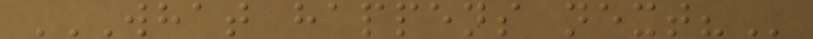WHAT HAPPENS NEXT?
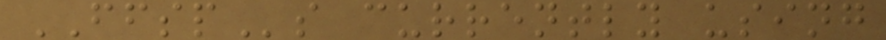FFSPs currently using
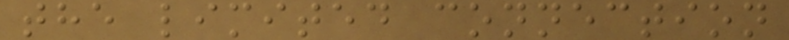the limited connection
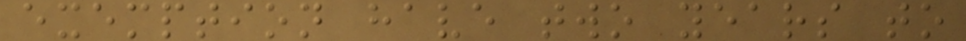exemption have two years to
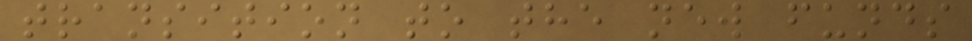transition to the new funds
